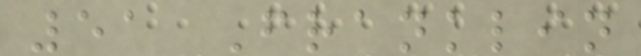51 Franklin
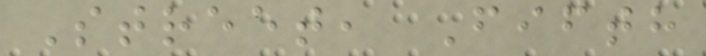Street, Fifth
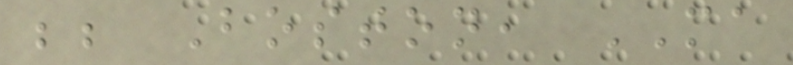;; Boston, MA
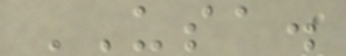USA.
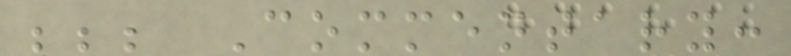;;; Commentary:
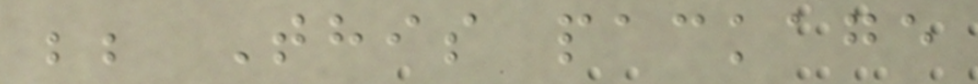;; This package
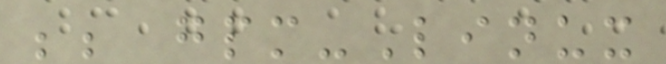;; gpm-Linux
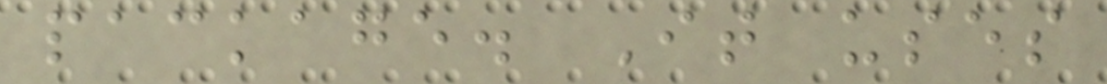package. It uses
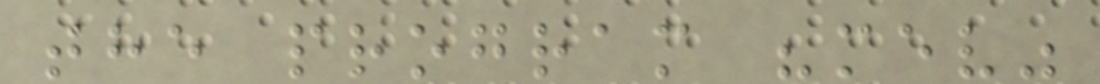the program "mev"
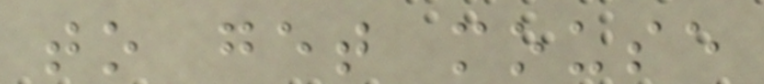to get mouse
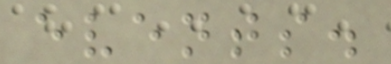events.
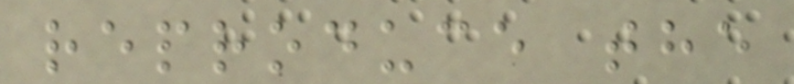reproduce the
